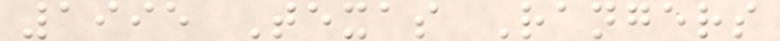1995 Texas Rangers
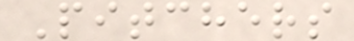Pitchers
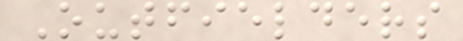Outfielders
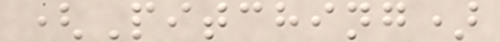(Pitching)
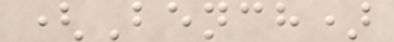(Bench)
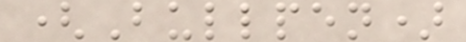(Bullpen)
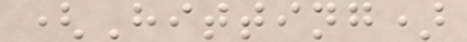(Hitting)
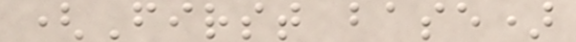(First base)
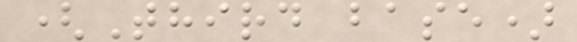(Third base)
